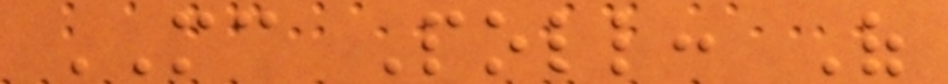MC Poll: Of
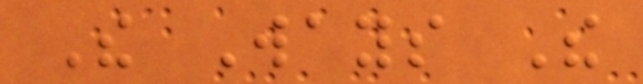The Ways The
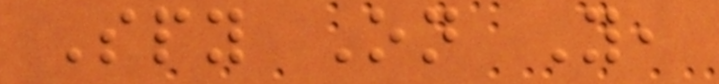Spy On You,
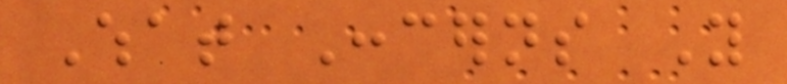What Concerns You
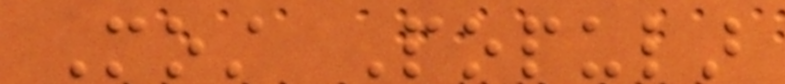Most Popular
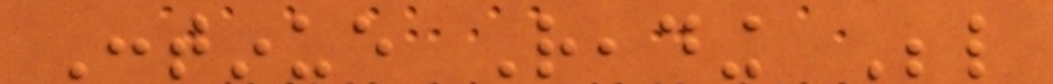Continue Reading Below
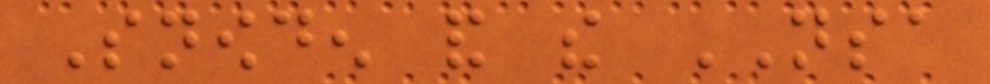Snowden and the NSA
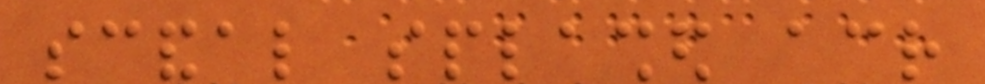scandal splashed across
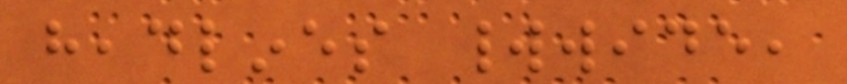headlines worldwide,
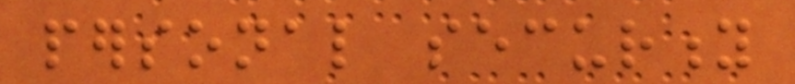personal security
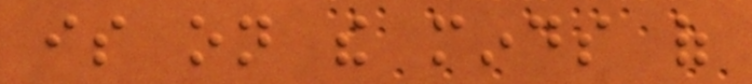is on the minds of
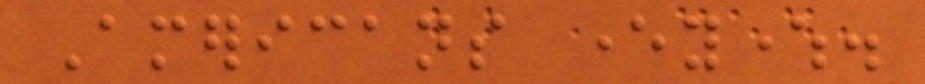Americans everywhere.
